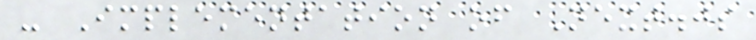- Implementation of Next.js
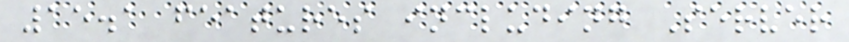15.1 features including Server
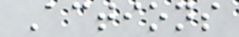Actions
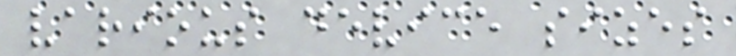various device sizes
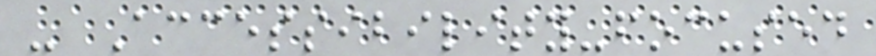- Accessibility-focused
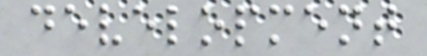development
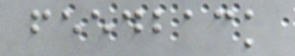feedback
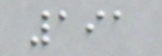191
